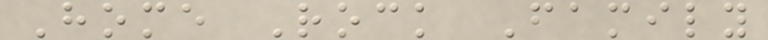Home Rock Family
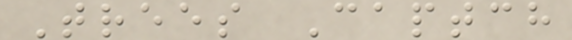Trees Captch
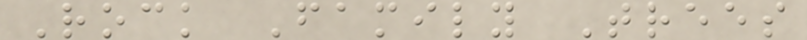Rock Family Trees
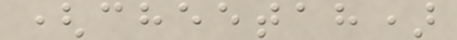(cheetah)
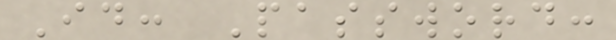Id: Password:
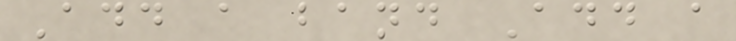Add a band Add a
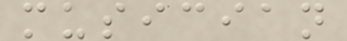musician
